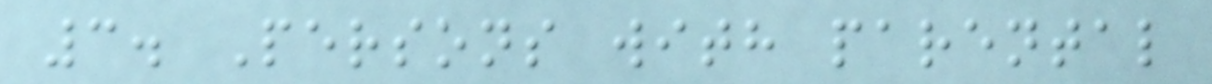3. Persons with parental
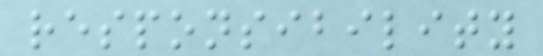responsibility
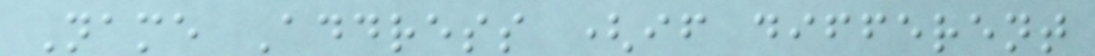Name Address (if different
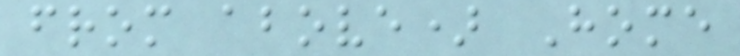from above) Home
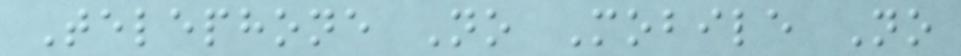Telephone No Mobile No
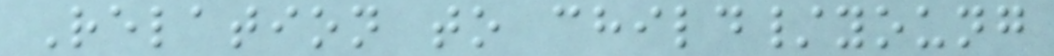Relation to child/young
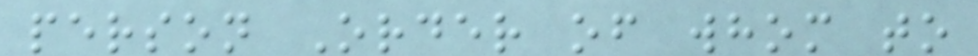person Order of whom to
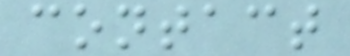contact
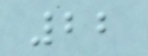22
